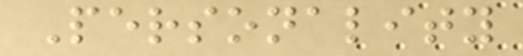Personality
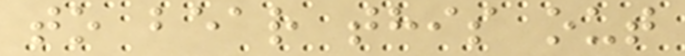to bear this out
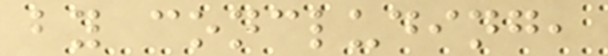by concluding,
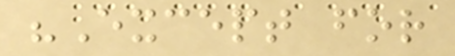"Except for
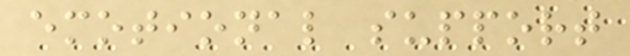emotional support
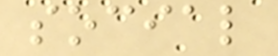social
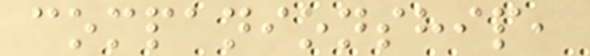companionship,
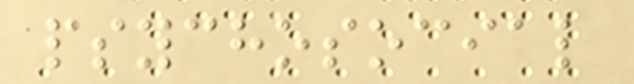psychosocial
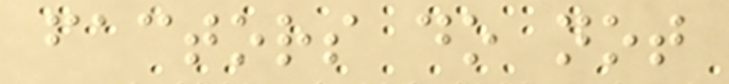factors do not
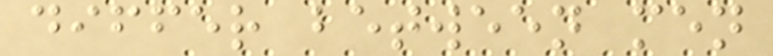differ between men
